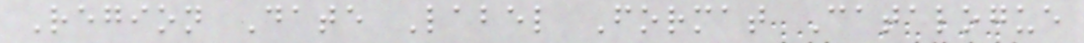Region Date Label Format Catalogue
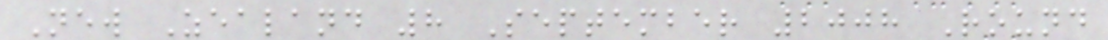New Zealand 8 September 2008 Round
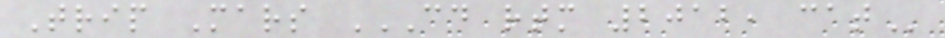Trip Mars CD RTM 2012, CAT
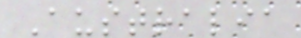Australia
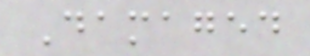Damaged
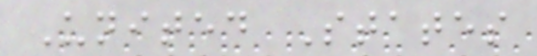United States
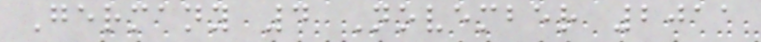Germany 4 November 2011
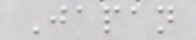Japan
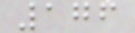176
